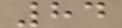84
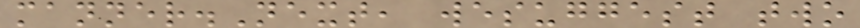manner.Next, wesuggest two
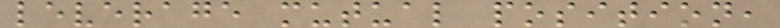leverage mutual position,
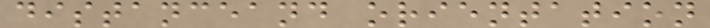distanceand orientation
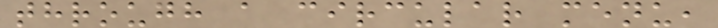through a circular menu,
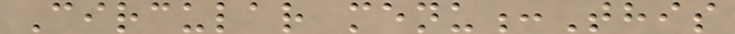Circular menu:This
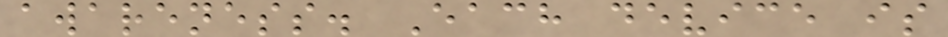awareness. Each device is
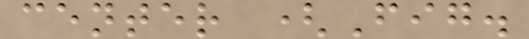center (Fig.
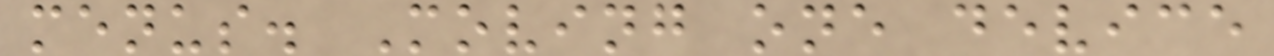menus. Moving one device
